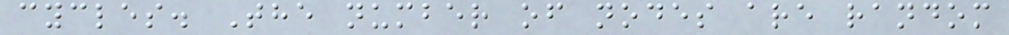cycles. The number of nodes are random
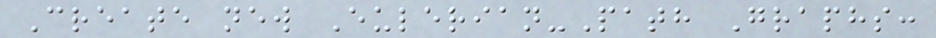Create new Eulerian-Path Graphs:
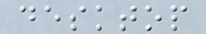desktop
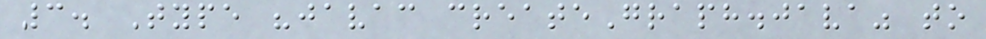3. Type "javac createGraph.java" to
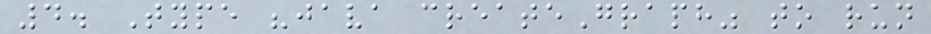4. Type "java createGraph" to run
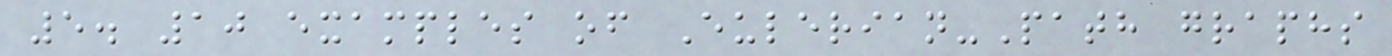5. 10 examples of Eulerian-Path graphs
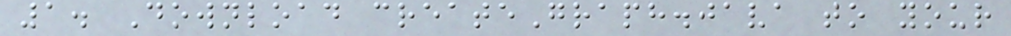1. Download createGraph.java to your
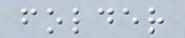folder
